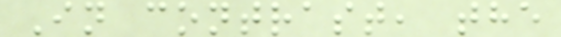In contrast, the
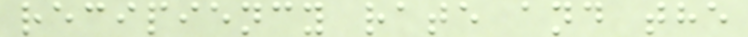recipiency rate and the
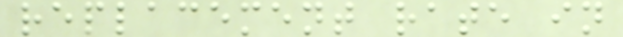replacement rate in
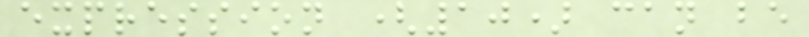expression (10) can be
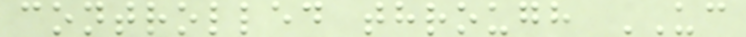controlled through UC
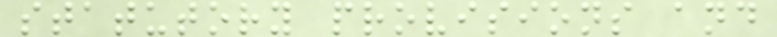statutory provisions and
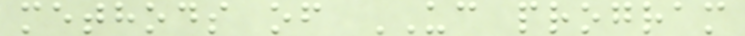methods of UC program
